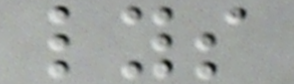lys
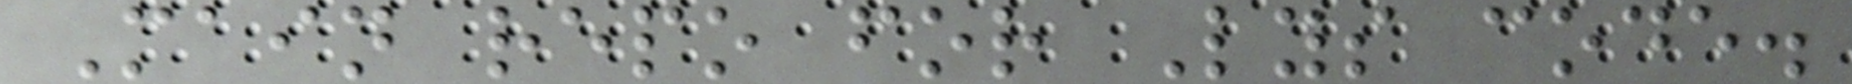Main repo for Lys code.
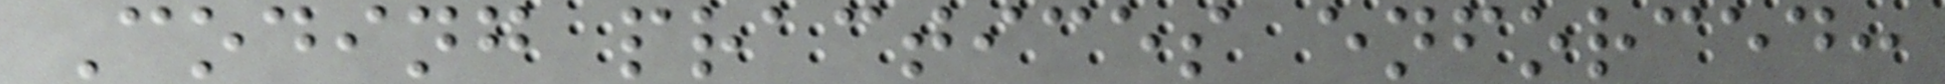Coding practices enforced:
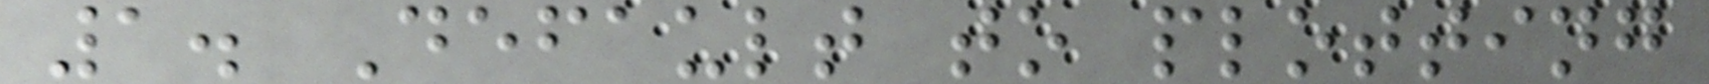1. Default to plotting
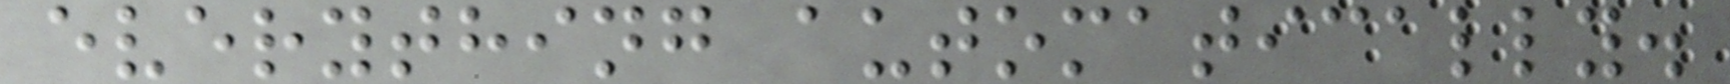everything automatically.
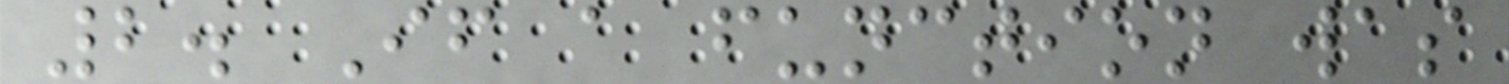2. If a function was
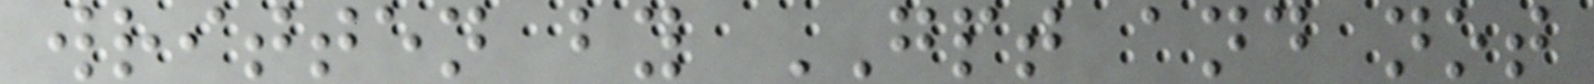written by GPT and not
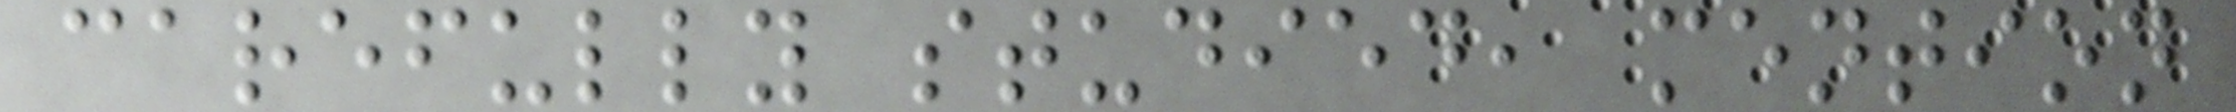carefully studied, mention
